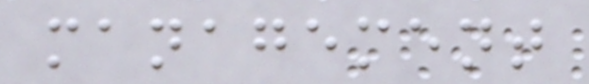management
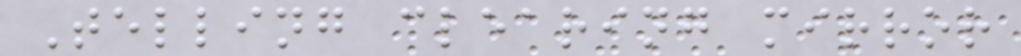Telling clearing mirror
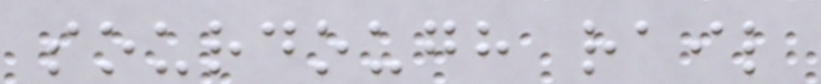sourdough rail
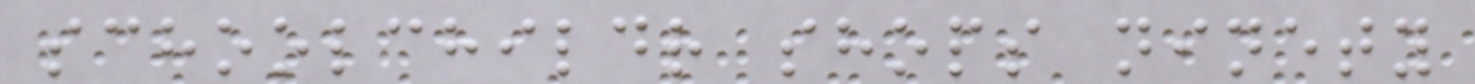schoolchildr shops ninety
